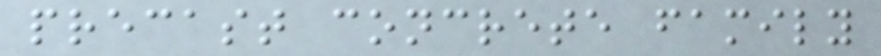precast concrete family
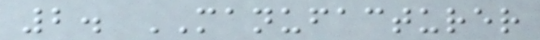2. MANUFACTURER
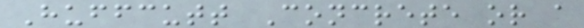Huffcutt Concrete or a
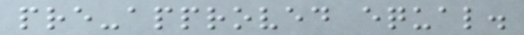pre-approved equal.
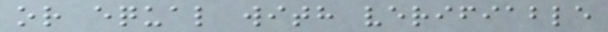or equal with verifiable
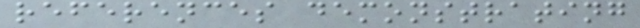references demonstrating
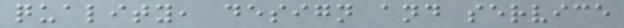quality, design and service
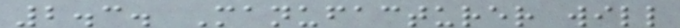2.3. Manufacturer will
